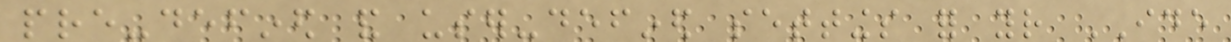pre-defined and user-defined settings for your IDE
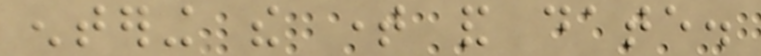entering the time and date.
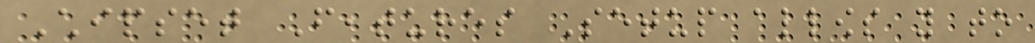Chipset Features Setup allows you to
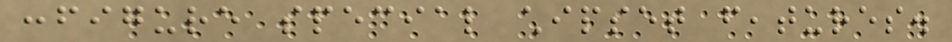configure special chipset features.
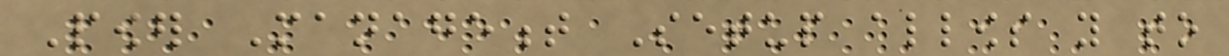Power Management Setup allows you to
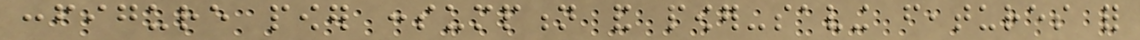configure power consumption and power-saving features for
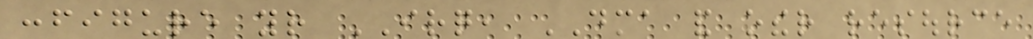configure your IRQ, DMA and other resource
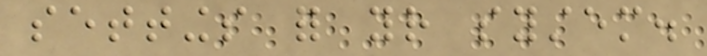settings for your system.
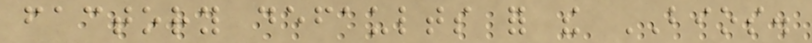factory defaults for the BIOS.
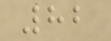82
